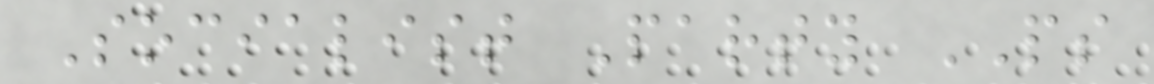Socialist Party PS
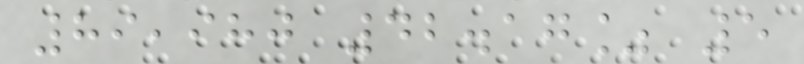89,980 42.17% 5
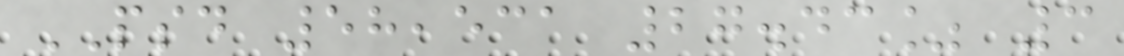PSD 58,531 27.43% 3
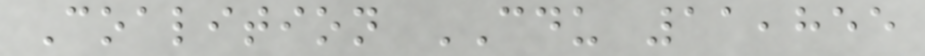Coalition CDU 11,855
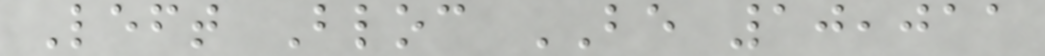Left Bloc BE 10,011
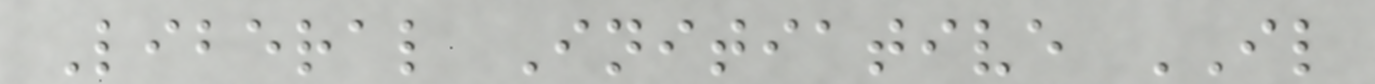Liberal Initiative IL
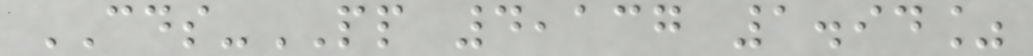CDS-PP 4,137 1.94%
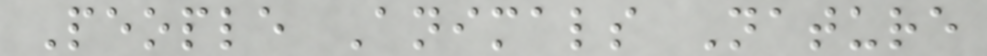People Animals Nature
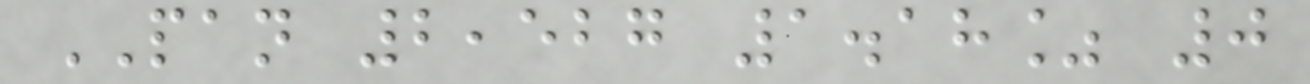PAN 2,527 1.18% 0
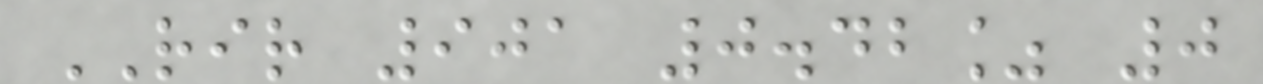RIR 901 0.42% 0
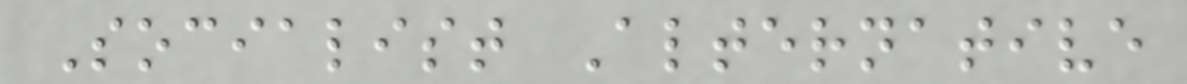Socialist Alternative
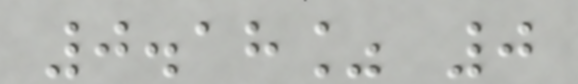0.18% 0
